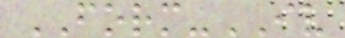FORM-IV
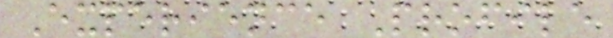Experience Profile
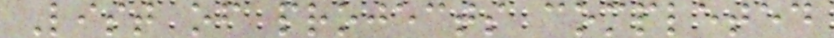List of projects completed
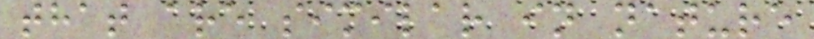that are similar in nature
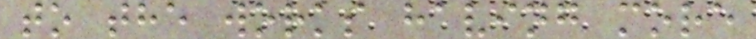to the works having more
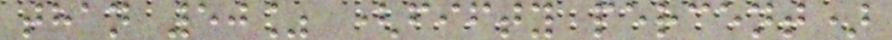than 50% (fifty percent)
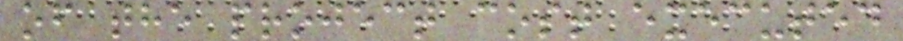of the project cost executed
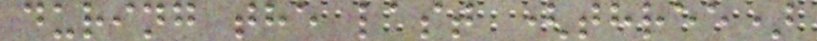during the last (three)
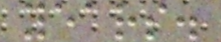years.
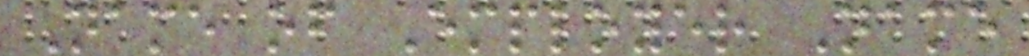Name of Employer Name
